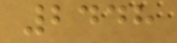2448
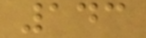143
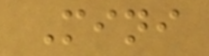Mini
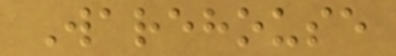Warehouse
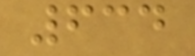634
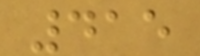415
